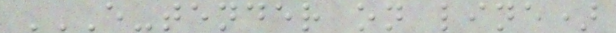E-TENDER ON LINE)
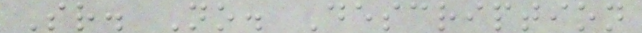Sr. No. Description
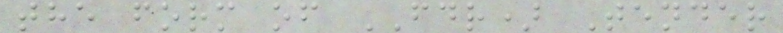the form of FDR) Tender
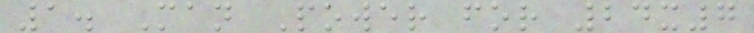1. Man Power for 24x7
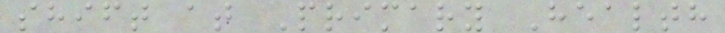shift at Primary Health
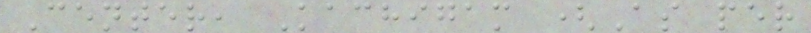Center, Kachigam (As per
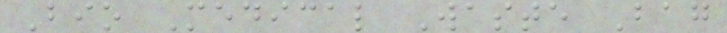Bio Medical Waste Bag
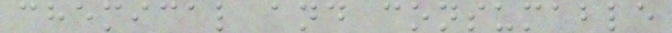chemical and consumable
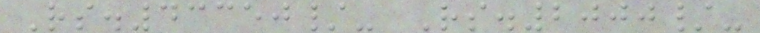Rs.43350/- Rs.2000/-
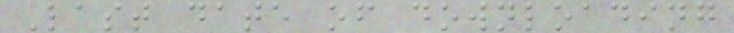Last date of downloading
